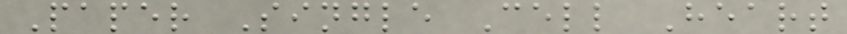Paper Single Cell Heart
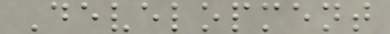Development
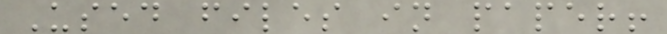Used files in paper!
